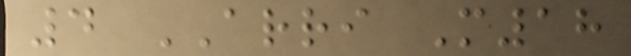4 ARRI M18
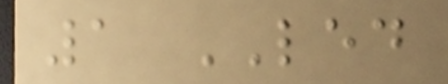1 LED
